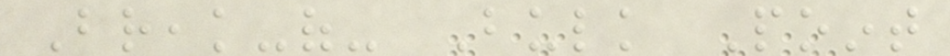Break-of- Bulk Point
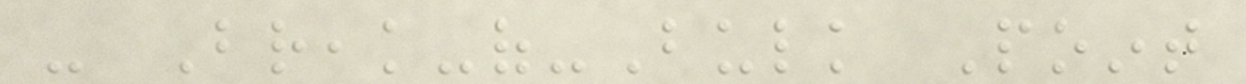- Break-of-Bulk Point
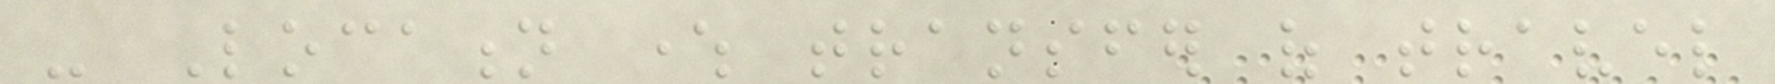- Location where transfer of travel
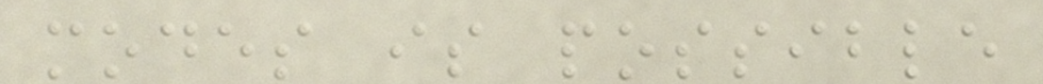modes is possible
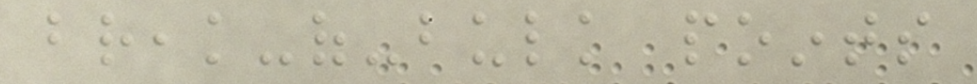break-of-bulk points
